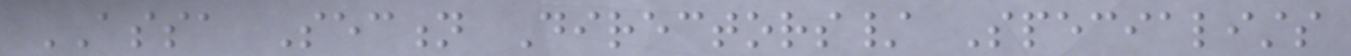ASSA Section Directors/ Specialists
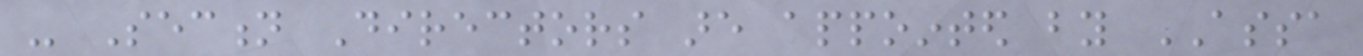- Section Directors are appointed by ASSA
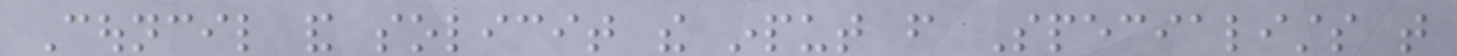Council and solicit the input from Specialists that
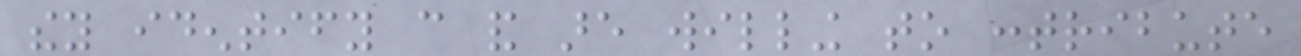they identify can and are willing to contribute
